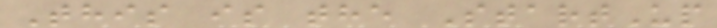This is the StartUp
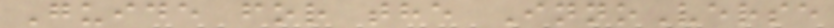Guide for the InnoVerse
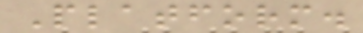Platform.
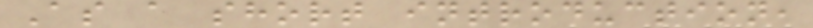As a short introduction,
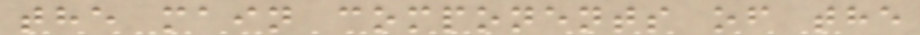the main components of the
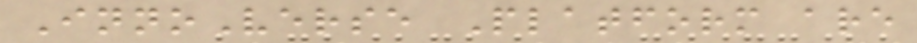InnoVerse Platform are
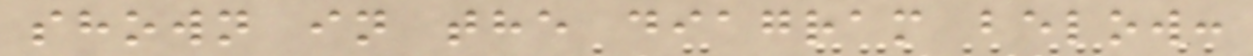shown in the diagram below:
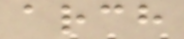arch
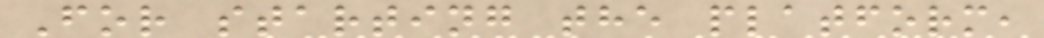For starting the platform,
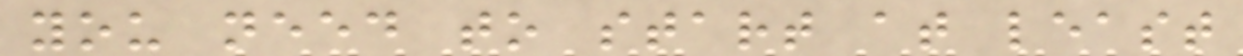you need to start at least
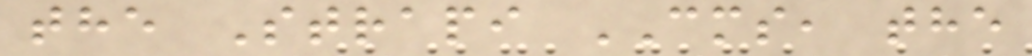the Strapi CMS, the
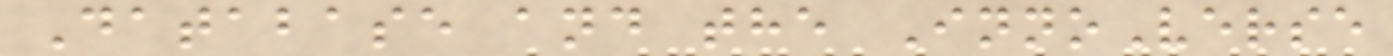Database and the InnoVerse
